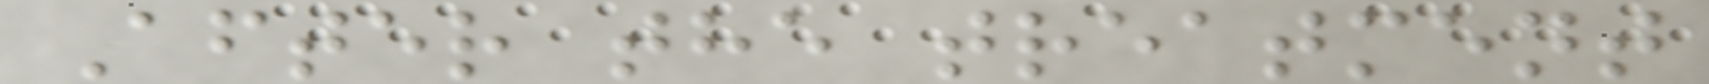After the treatment
